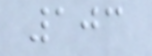103
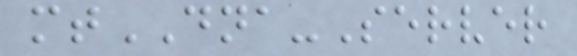mtDNA-Server
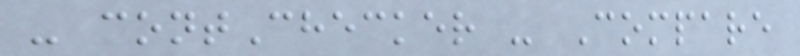- contChecker - Compare
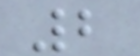2
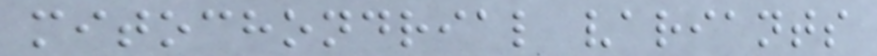mitochondrial variants
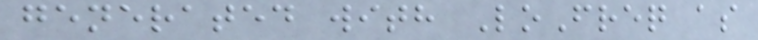generated with LoFreq as
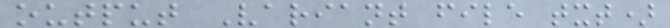output Variant file txt)
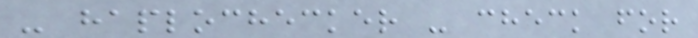- haplochecker - check for
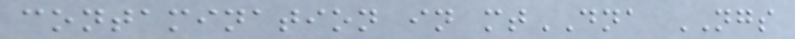contamination in mtDNA NGS
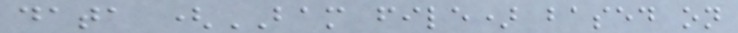data (BAM file) based on
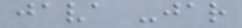java -jar
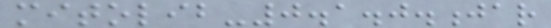mitolib-0.1.0.jar
